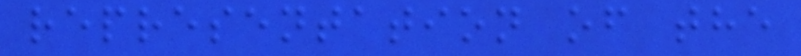representation of the
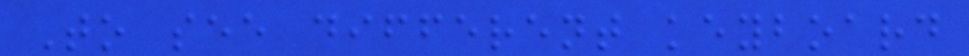To see different keyboard
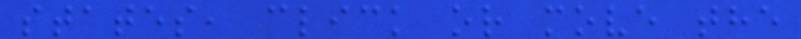states, click or move the
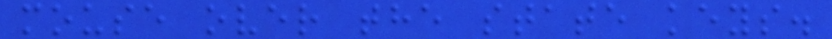mouse over the state keys.
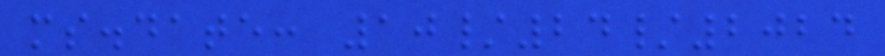ms.date: 10/24/2024
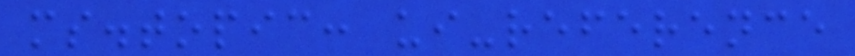ms.topic: ui-reference
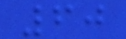60
